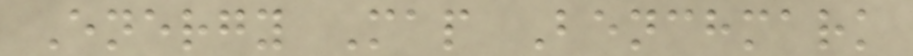Energy Map Benchmark
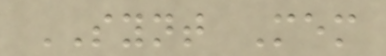SYNT Mem
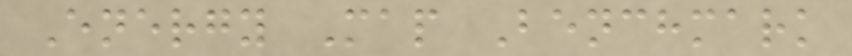Energy Map Benchmark
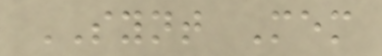SYNT Mem
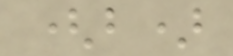(b)
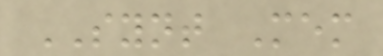SYNT Mem
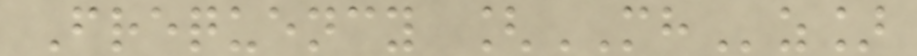Frequency [MHz]
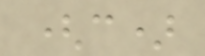(c)
